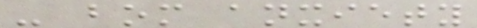- bom anxiety
